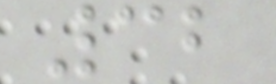32
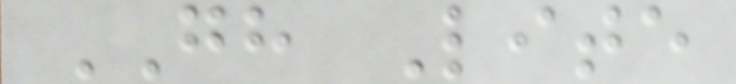GH Lite
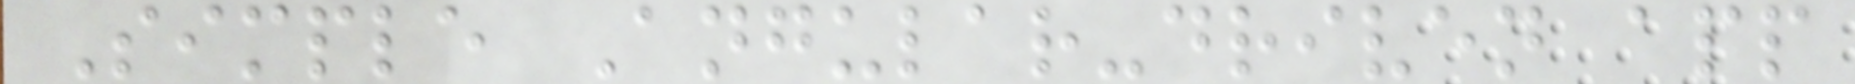Simple Angular-driven app
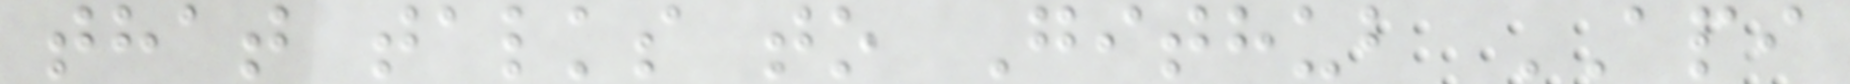that talks to Github API
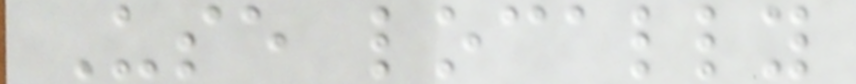Use locally
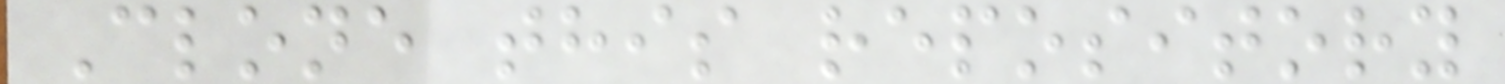Clone this repository
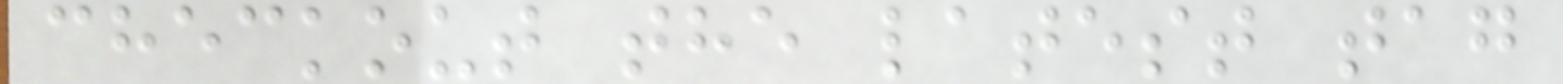checkout the latest tag
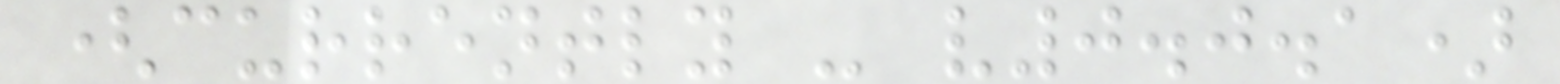(currently - v0.0.1)
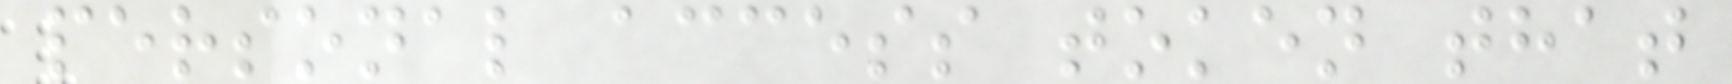personal access token that
